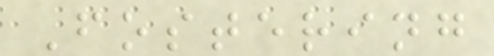Fostering
